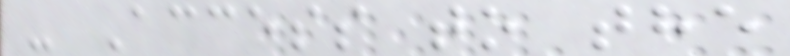- Access to the
